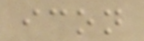icon
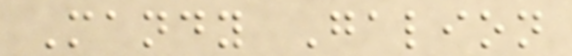Mandy Galion
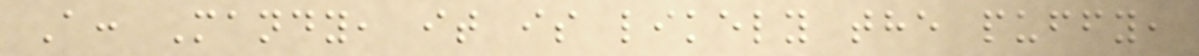A: Mandy, it is likely the puffy,
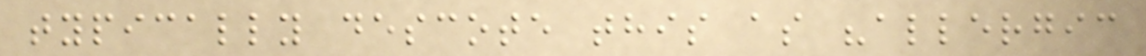typically descote this as "allergic
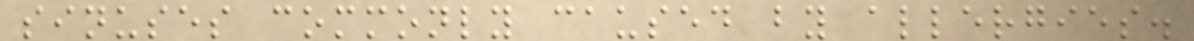sinuses commonly caused by allergies.
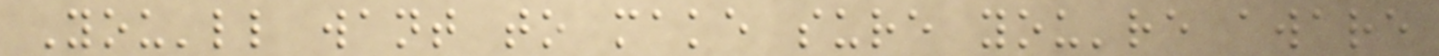You'll want to make sure you're aware
